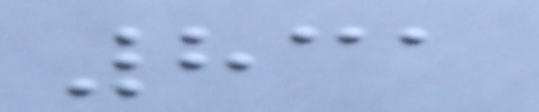831
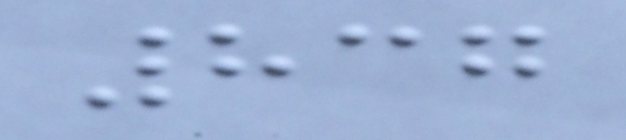837
